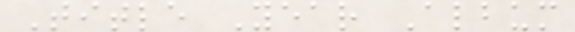Title Year Album
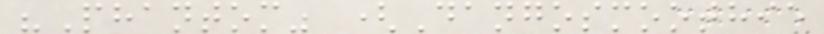"Phantom" (Dangosmoothie
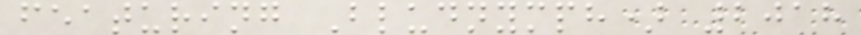featuring Bludnymph) 2018
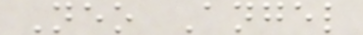Neo Angel
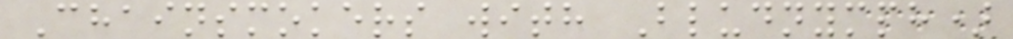Chainsmokers with Bludnymph)
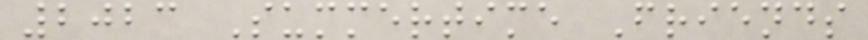2023 Summertime Friends
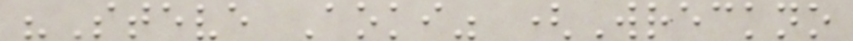"Steve Aoki" (Wreckno
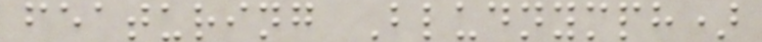featuring Bludnymph)
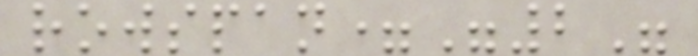rowspan="2"
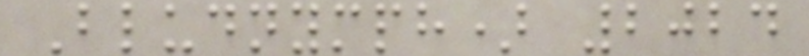Bludnymph) 2024
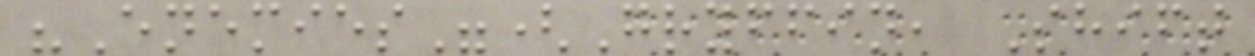"Enemies"(Gryffin, Shift
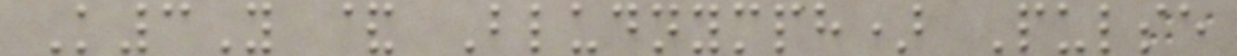K3Y & Bludnymph) Pulse
